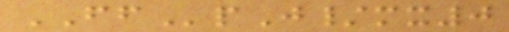FFpJ/mx0
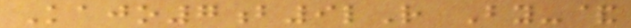Kajo7b9lR By-&
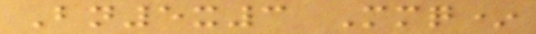Bn5x3 Mmq*
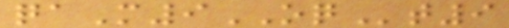qaM9OQt9
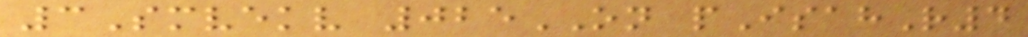3Smvekv 025ON pIsahR4
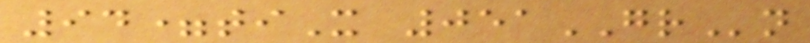94=tiX 051GRn
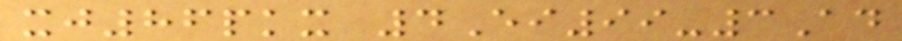xj86pkx 4Ei99-3Ad
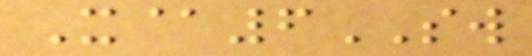X@6SW
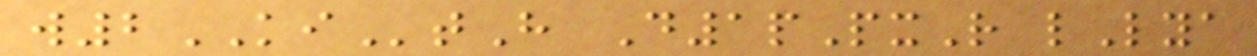w2KItH D1pPxR lLya
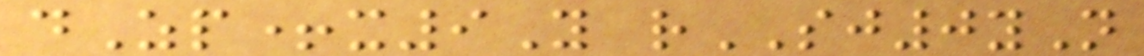dZp+x9Y rSJ0yN
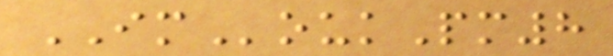IMoukPm8
